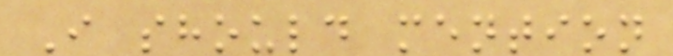I should mention
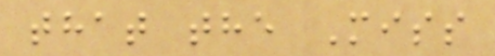that the Miss
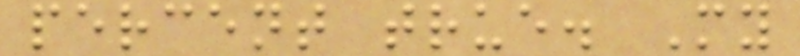percent true. My
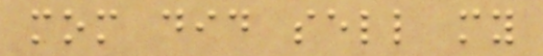mom did sell my
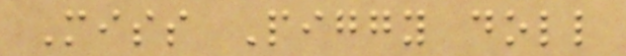Miss Piggy doll
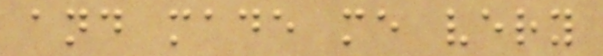and made me very
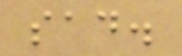sad.
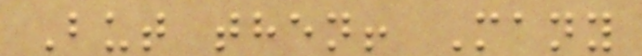But then! Many
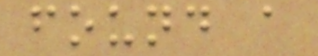found a
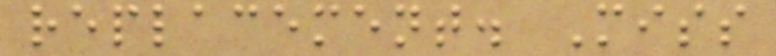replacement. Miss
